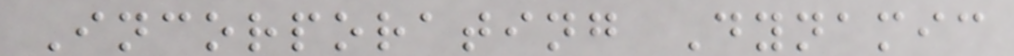Incorporating Dynamic
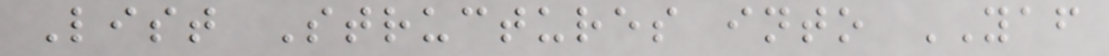List Structures into YAF
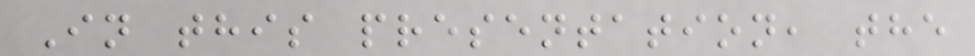In this presentation, the
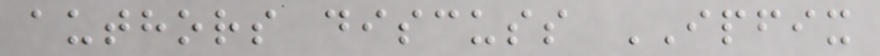authors discuss IPFIX
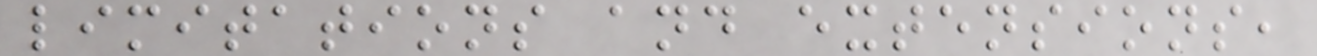limitations and extensions,
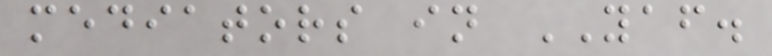mediators in YAF.
